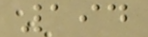194
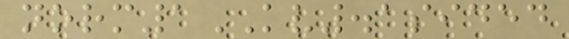norm1KV.1sided
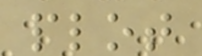plot
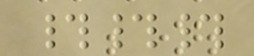###
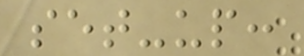set-up:
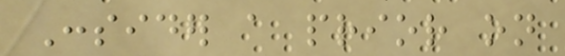Consider a prior on
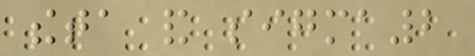theta and sigma2
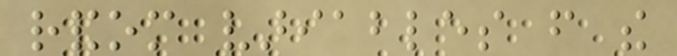random variables from the
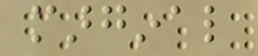marginal
